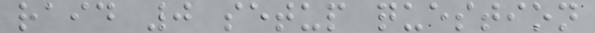raid 0 setup question
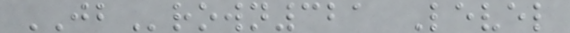JBrown321 Level
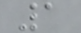1
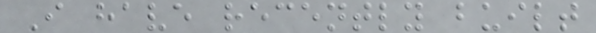I have recently built
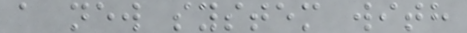a new system with
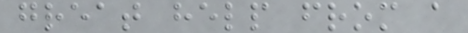great help from a
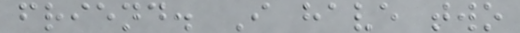friend. I have two
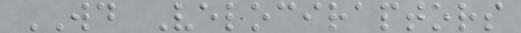WD Velociraptors
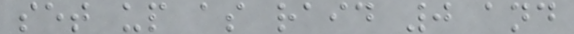set up as raid 0 and
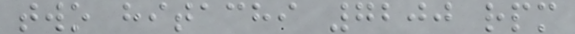two hitachi 7200 rpm
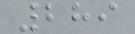289
